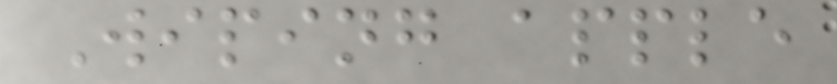Wiping apple
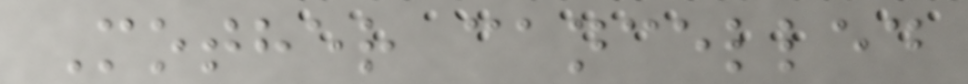Mother cancelled
